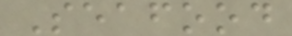Seafood
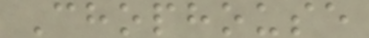Chophouse
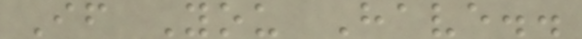If You Have..
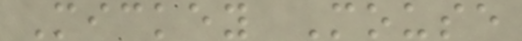Mickey Mouse
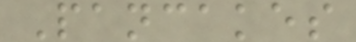Pancakes
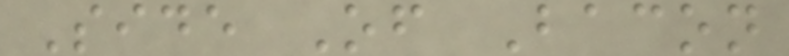Side Of Bacon
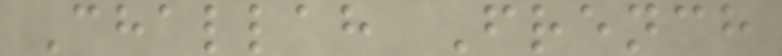Challah French
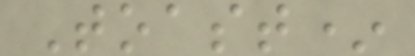Toast*
